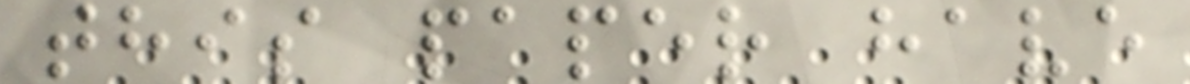this paper have
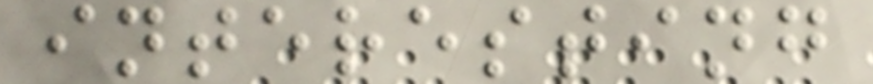interesting
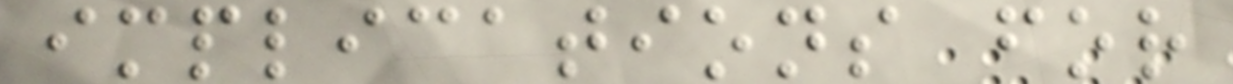implications for
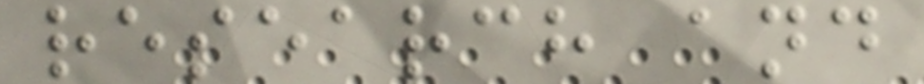research and
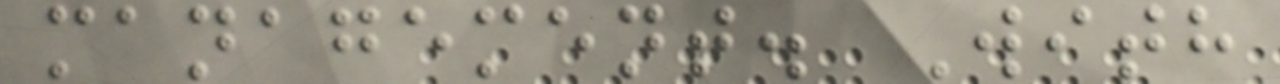management. With
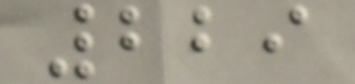229
